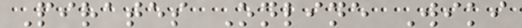Pirates Online Wiki
